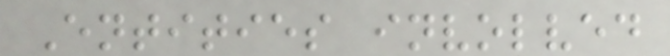Entities involved
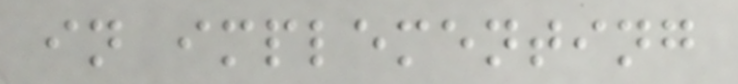in implementing
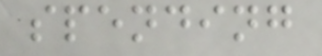spending
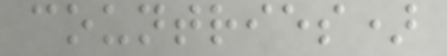countries)
